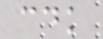cdk
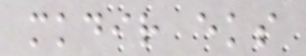mkdir eks
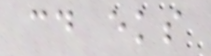cd eks
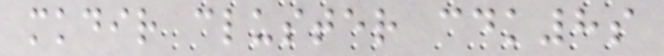mkdir cluster cdk8s
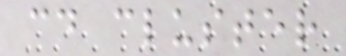cd cluster
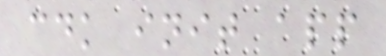cdk init app
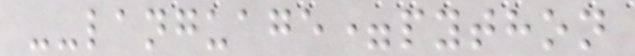--language=python
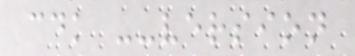cdk --version
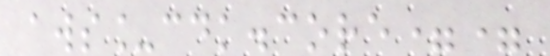aws_cdk.core==
